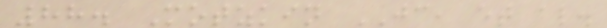88. Motzkin JC, et al.
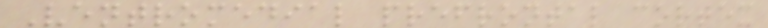Ventromedial prefrontal cortex
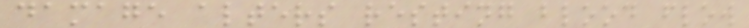damage alters resting blood flow
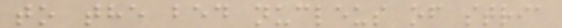to the bed nucleus of stria
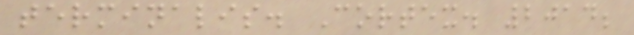terminalis. Cortex. 2014;
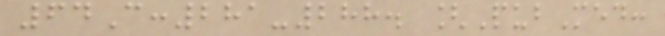64C:281-288. [PubMed:
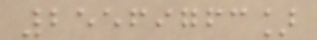25569763]
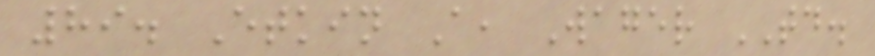89. Etkin A, Wager TD.
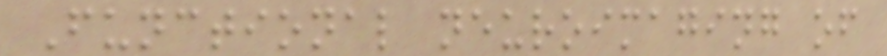Functional neuroimaging of
